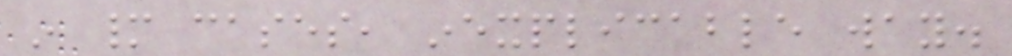in many cases, inexplicable way.
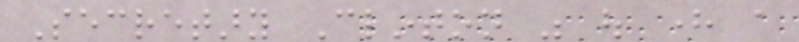Secretary Clinton was out here a
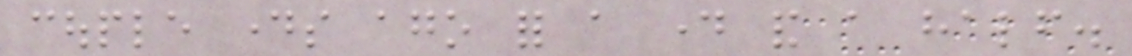couple days ago for a day and a half.
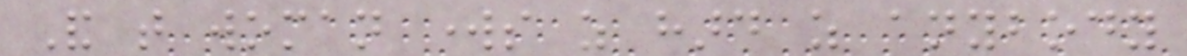And that woman works as hard as anybody
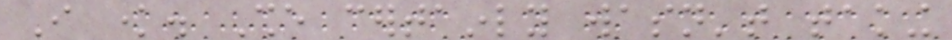I know. She certainly wasn't taking
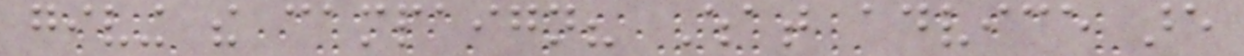giving the campaign? What advice are
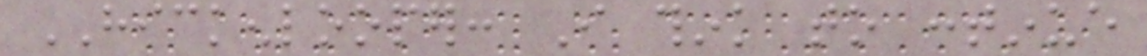HICKENLOOPER: I think to continue
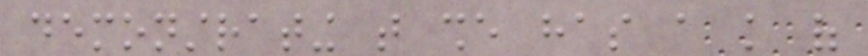demonstrating that she has a knowledge of
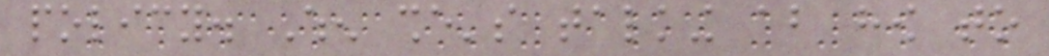policy. When she's talking about how to
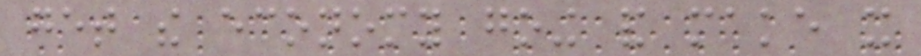get the economy going and make it
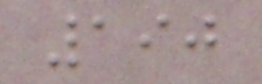190
